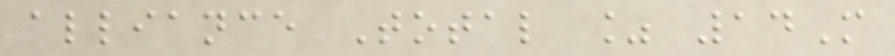alliance Total % 14M
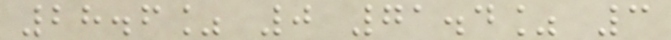28.6% 0 71.4% 3
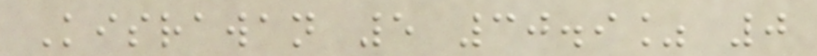Kisrawan 5 30.9% 0
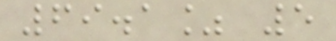69.1% 5
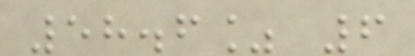58.6% 6
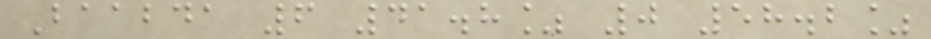Baabda 6 41.8% 0 58.2%
